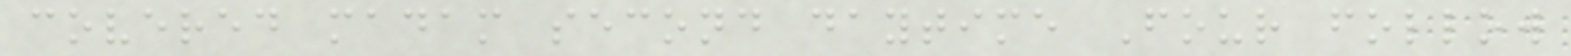covered madam second daytime Four follow
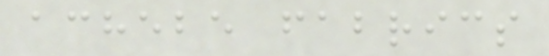achebe fabrics
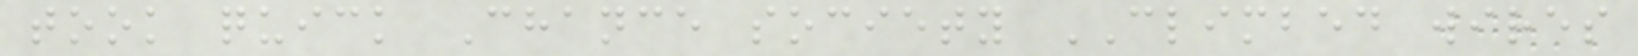took quick Chance society CLIMBED wires
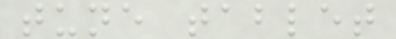tune tablet
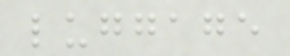luggage
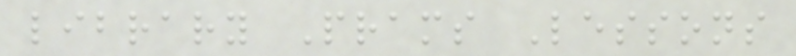library Prams Lessons
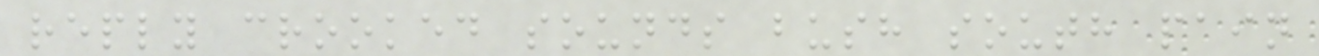reply crooked sounds bush south pain
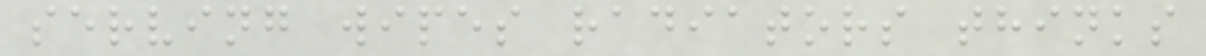serving wipes radiators thinks
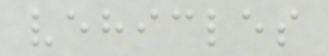vehicles
